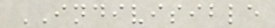INDIVISIBLE
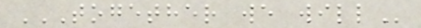TOGETHER WE WILL
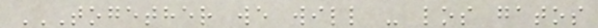TOGETHER WE WILL - LOS GATOS
